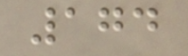174
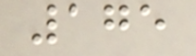175
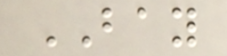BAY
